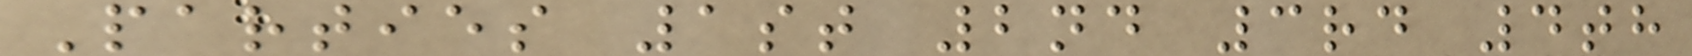Parties 1st 2nd 3rd 4th
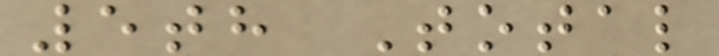5th Total
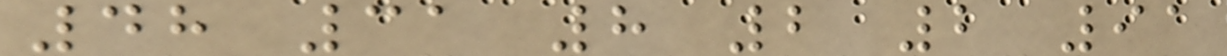48 31 8 2 2 91
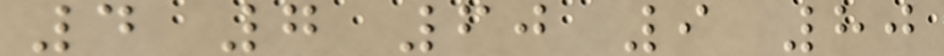4 7 60 9 80
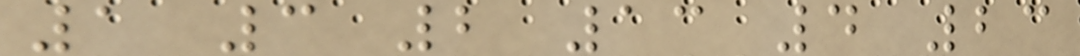1 3 2 13 4 23
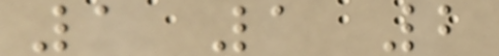1 1 2
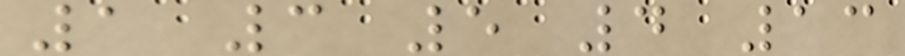1 3 5 4 13
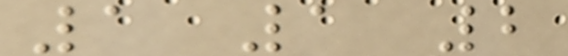1 1 2
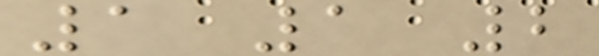1 1 2
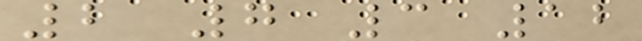2 7 3 12
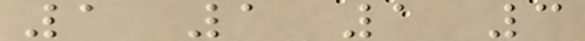1 1 1 3
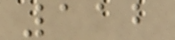112
